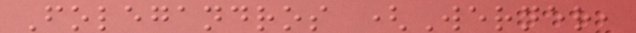Folegandros (Werner,
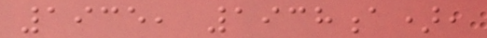1935, 1938a),
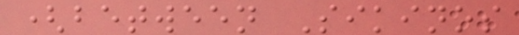(between Sikinos
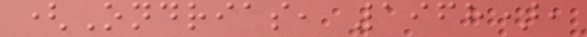(Ondrias, 1968),
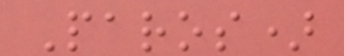Paros)
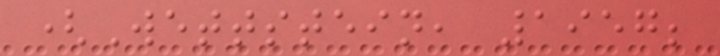(Wettstein, 1957;
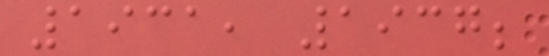1931, 1937;
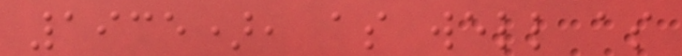1935), as well as
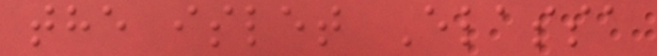the islet Elassa
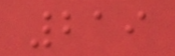219
